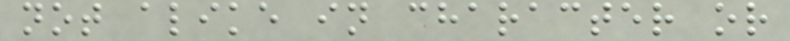not alike in character or
